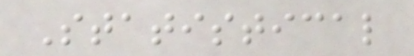Statistical
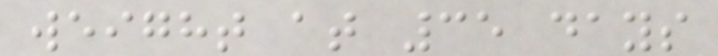weight at 35 days
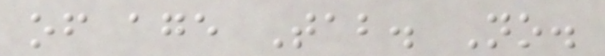of age Tab. No.
